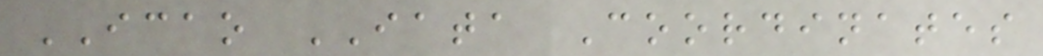ICAO IATA Coordinates
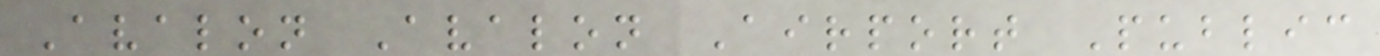Avalon Avalon Airport Public
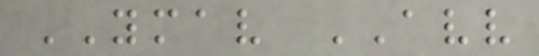YMAV AVV
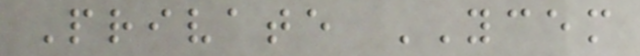Private YCEM
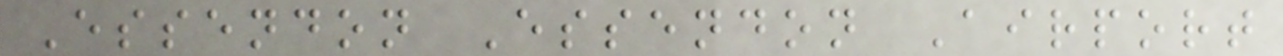Essendon Essendon Airport
